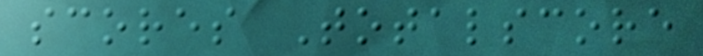scores Totalscore
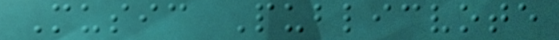Music Publicvote
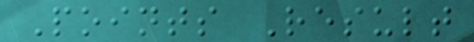Points Result
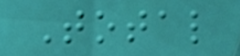Total
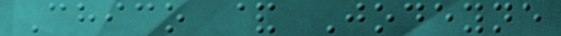Chico & Jodeyne
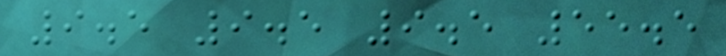9.5 9.5 9.5 55.5
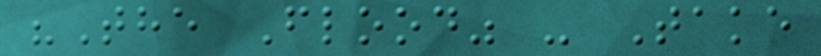"The Flood" - Take
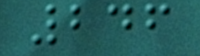246
